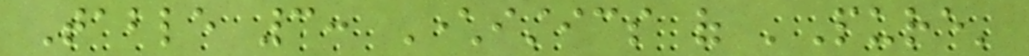Table 3: Characteristics of 'Pure'
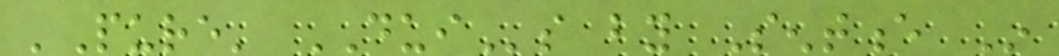'Pure' DUIs by Sentence In
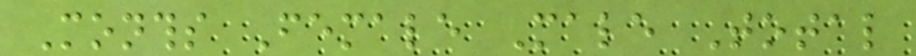Months Female Male Total
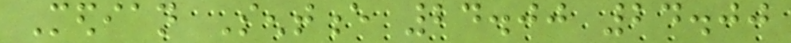Median Sentence 24.00 24.00
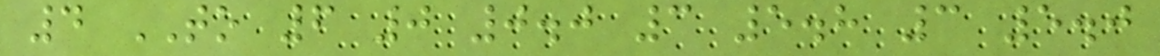4 TO 6 0 0.0 3 5.8 3 5.0
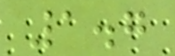1.7
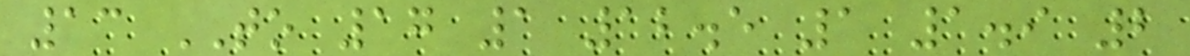13 TO 17 1 12.5 1 1.9 2
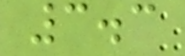3.3
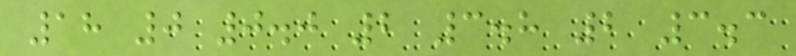18 0 0.0 2 3.8 2 3.3
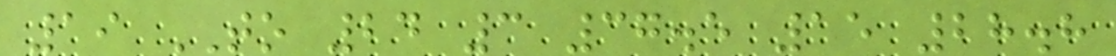19 TO 24 3 37.5 15 28.8
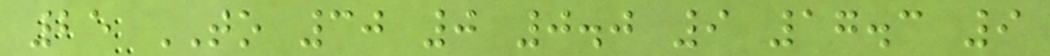25 TO 30 0 0.0 9 17.3 9
